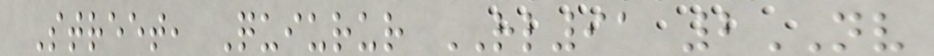Street, Quiurur RL91 2NV
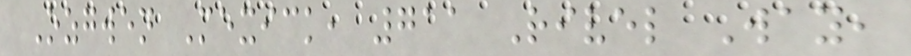Ozgwen Mexick, 711 Rivel Way,
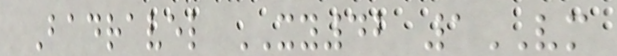Badravel XY42 1VM
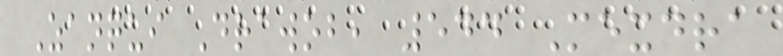Zanqui Drawob, 544 Mexdra
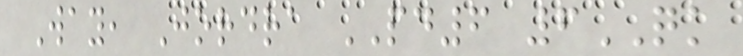Way, Jordra PD6 6QK
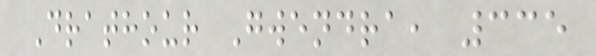Drathour Gwendra, 335
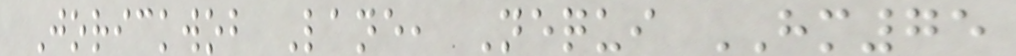Jorickwob Lane, Nequi HM75
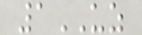1UZ
